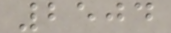2504
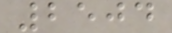2504
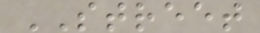STREET
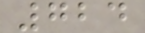724
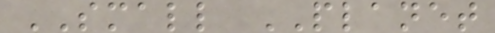SMALL PLANET
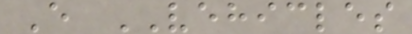E VEHICLES
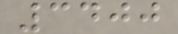3400
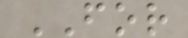FOR
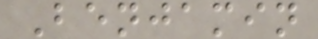Benjamin
